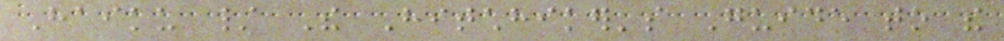Haiku / The Hitchhiker's Guide to the
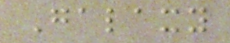Galaxy
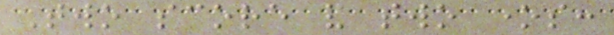Two score and two ones:
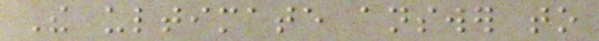The ultimate answer to
